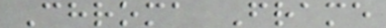Chroma Frame
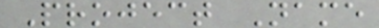Project Name
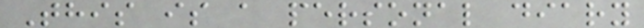This is a personal diary
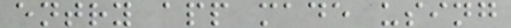entry app made using
